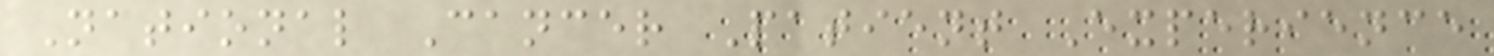National Cancer Patient Experience
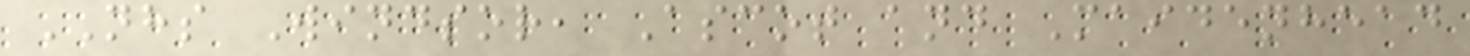NHS Windsor, Ascot and Maidenhead
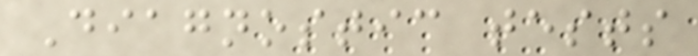Diagnostic tests
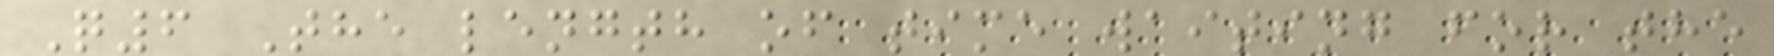Q6 The length of time waiting for the
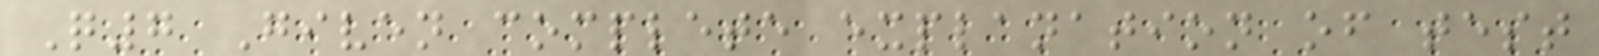Q7 Given complete explanation of test
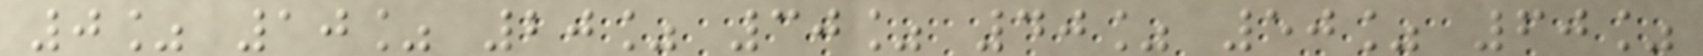0% 10% 20% 30% 40% 50% 60%
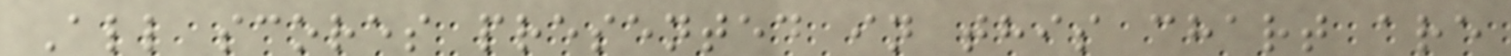All scores presented in this chart are
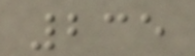235
